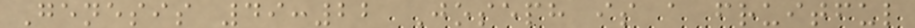Genesis 49:22 Joseph is a fruitful
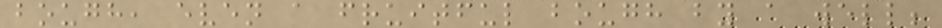bough, even a fruitful bough by a well;
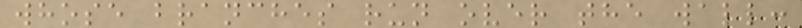whose branches run over the wall:
